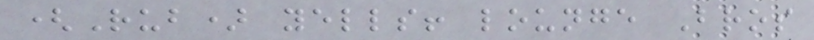(Rub) yells! lounge Bros
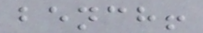bench!
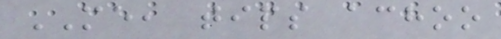ME, tips achoo
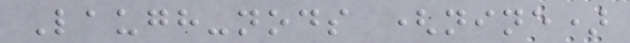Laugh-nods (nine)
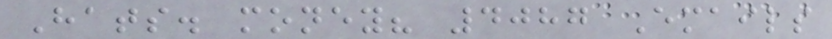Hats. money? 4087 Emails
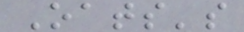Oats's
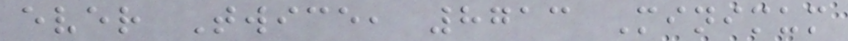ever Twice, 8713 Minimum
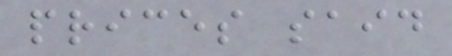prices said
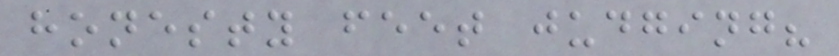honesty feet judging?
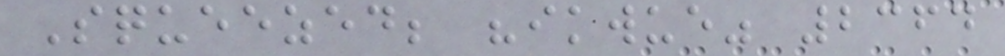Squeezed; "ikwue" 2364
